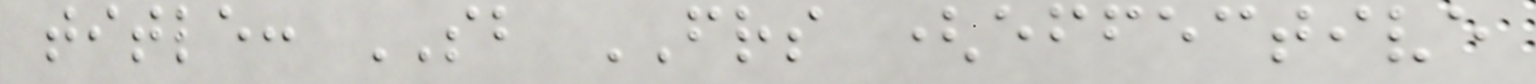title: SB FRS (effective
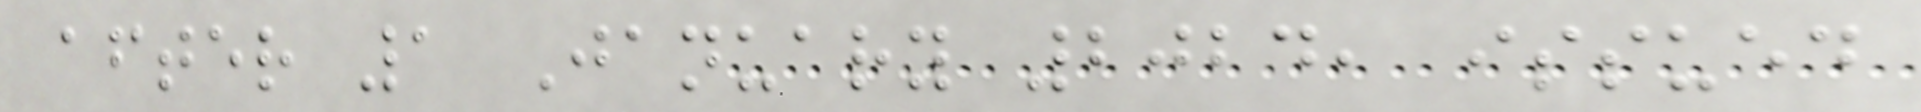after 1 January 2024, issued
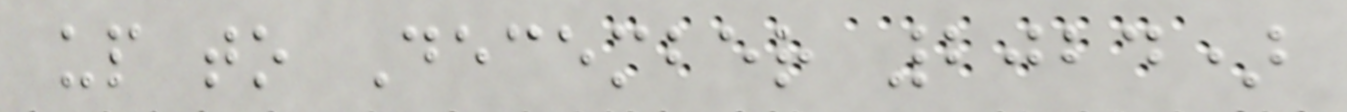up to December 2024)
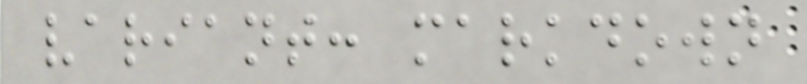variant: markdown
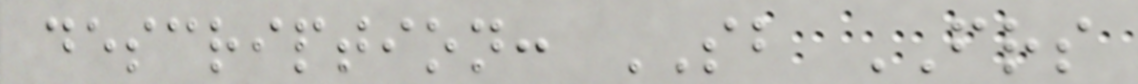description: SB FRS
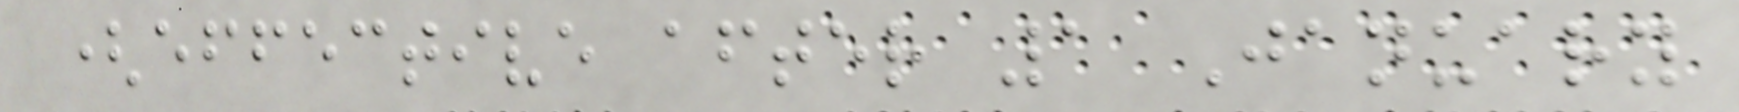(effective after 1 January
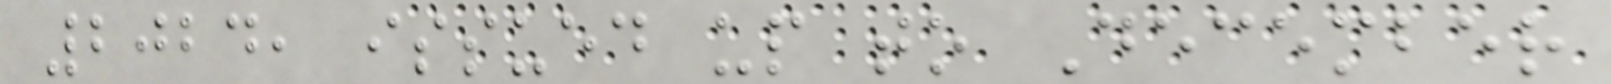2024, issued up to December
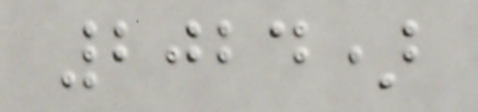2024)
